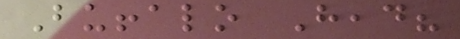Buffalo Head?
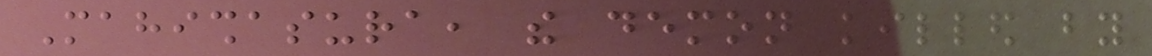Mahishasura, the demon killed by
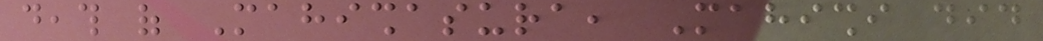death of Mahishasura, Mahishi did
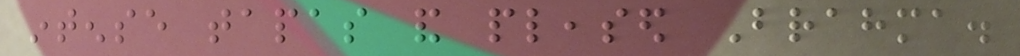intense tapas and pleased Brahma.
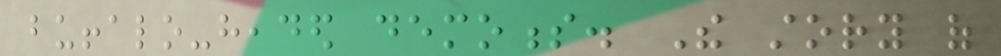buffalo-headed demoness. The story of
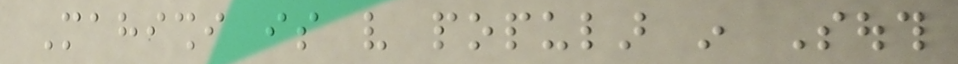Mahishi is very popular in South
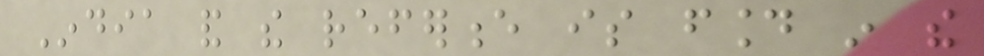India and the reference is found in the
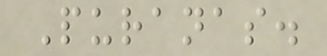Puranas.
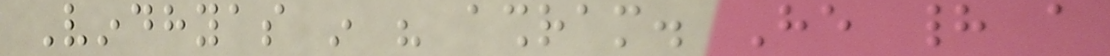Vindhyas in his ashram. He had a
